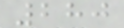280
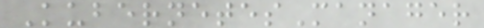KubernetesManager
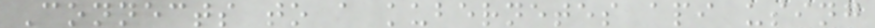Connects to a kubernetes api using
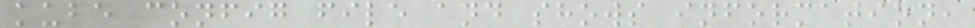kube config file and shows information,
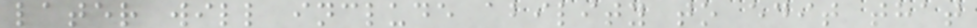later will include ability to edit that
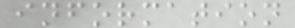information
